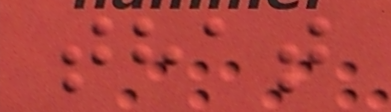that
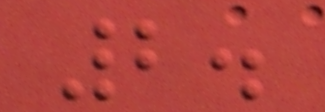2.
